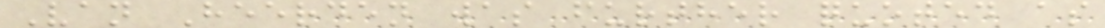Van Heerden was further quoted as
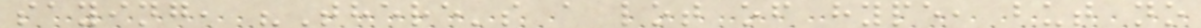saying, "There's a lot of hype, but no
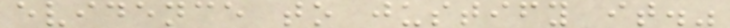evidence to justify it."
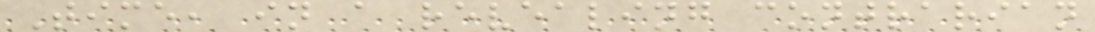Time, in a revealing contrarian
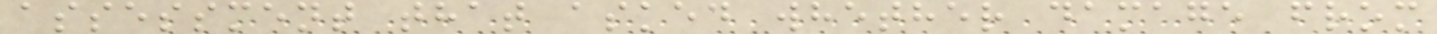assessment that asked whether damage from
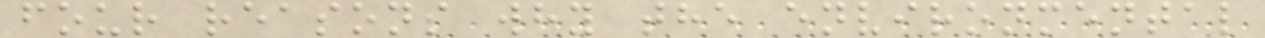four reasons why the environmental
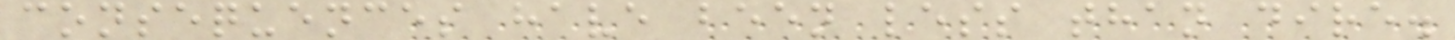consequences have been less than dire.
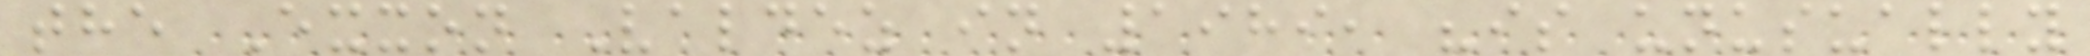the Exxon Valdez in 1989, "is unusually
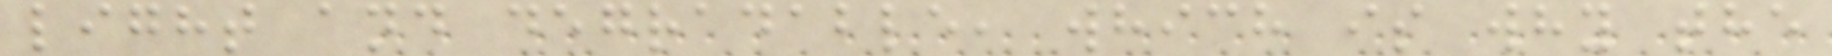light and degradable, which is why the
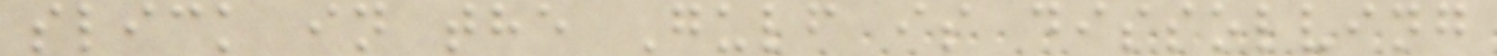slick in the Gulf is dissolving
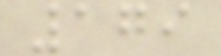179
